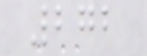272
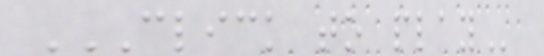CLICK TO PLAY
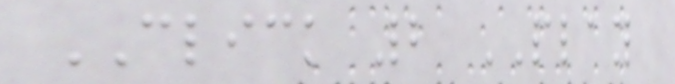CLICK 2 PLAY
